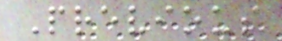Previous
